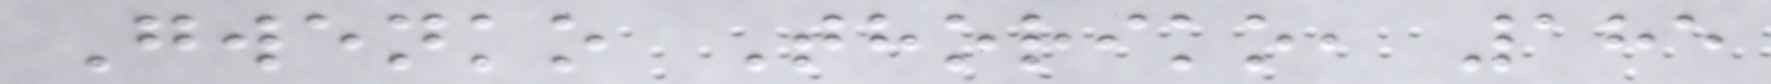Gwenko Thoriko, 185
